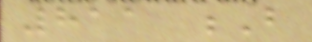811 B
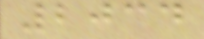2034
